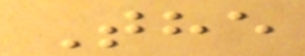The
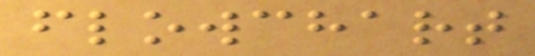flowchart
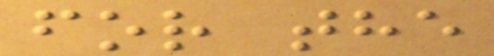for the
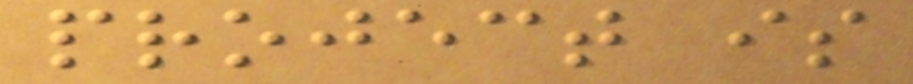project is
